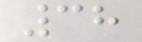38
